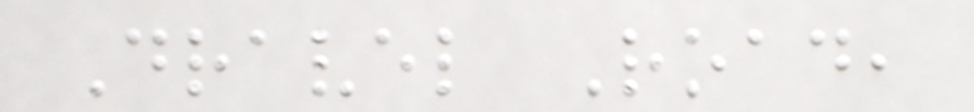Dravel Road,
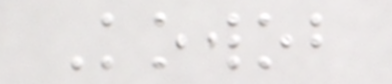Kowob
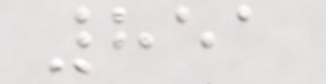851
